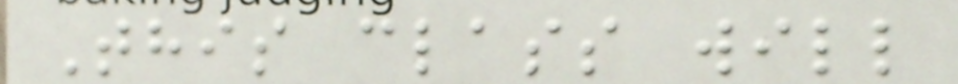This class will
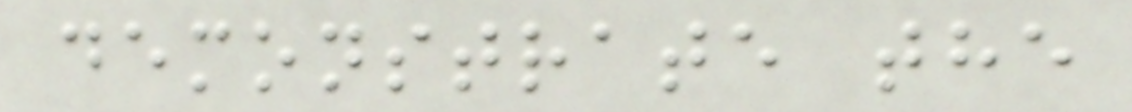demonstrate the
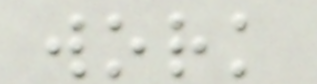work
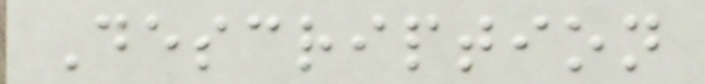Description
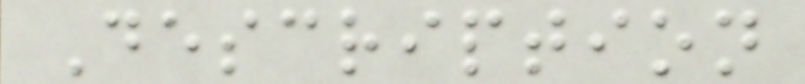Description
